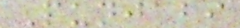Punjabi
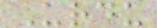Urdu
